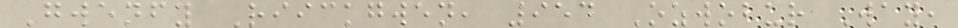Gwenfy Riickgwen, 954 Ozwobur Way,
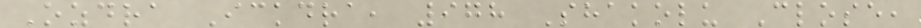Ozdra Ickdra, 978 Shakolu Close,
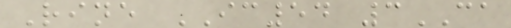Rine IC54 3CA
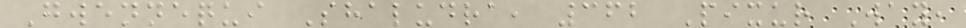Gwennequi Shaludra, 362 Pixur Way,
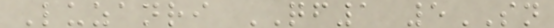Luzanri QF1 5SN
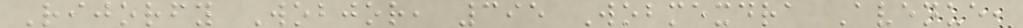Rijorfy Wobjor, 395 Wobmexdra Avenue,
